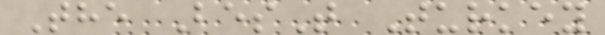The BesT Turkey
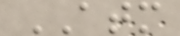ATM
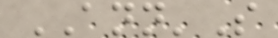ANN'S
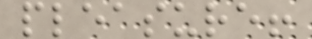pleasure!
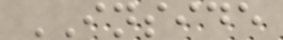INSIDE
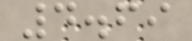4.69
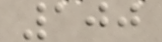100
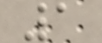1
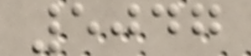5047
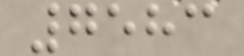7583
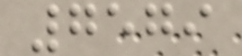7579
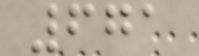671
